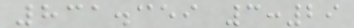831.359 3:29
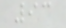93
